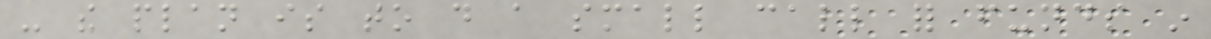- the plan is to do a small call for funds in
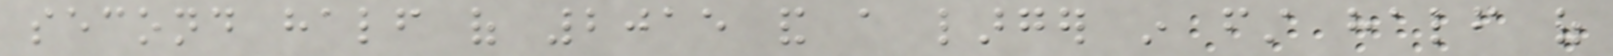second half of 2015 and a larger in first half of
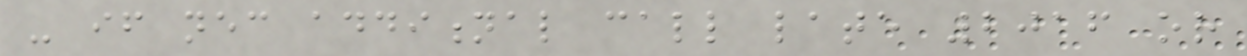- if necessary additional call late 2016 or
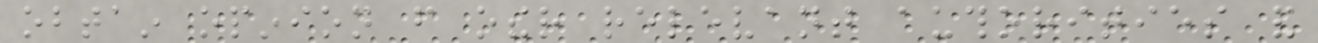obtain opinion from other relevant authorities and
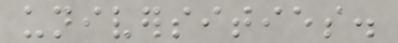universities.
